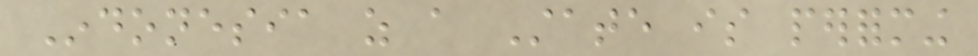Indonesia as a State is performing
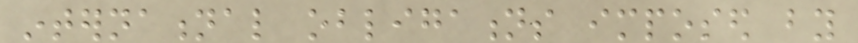international obligations imposed by
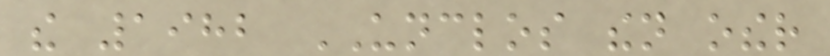the 1982 UNCLOS then other
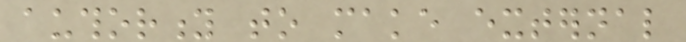authority to make external
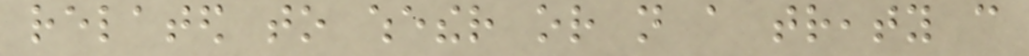related to whether or not a treaty can
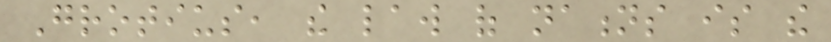Grotius, the law of nations is the
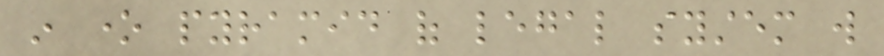in one pyramid of legal system will
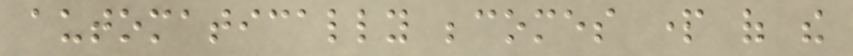automatically becomes part of the
